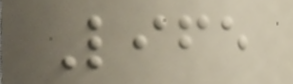Life
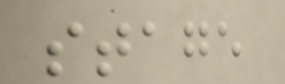stage
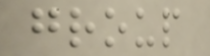group
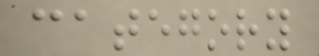category
